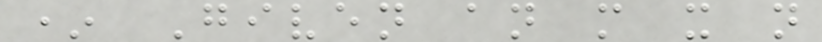* Given an m x n
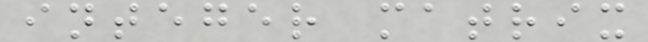integer matrix
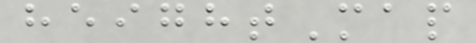heightMap
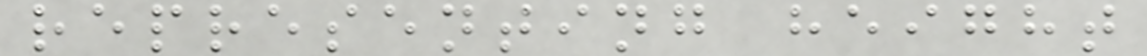representing height
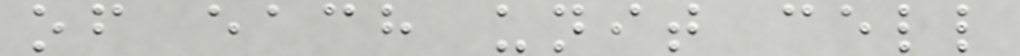of each unit cell
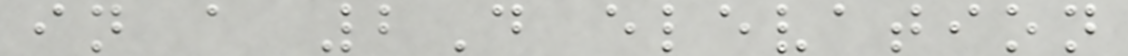in a 2D elevation
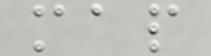map
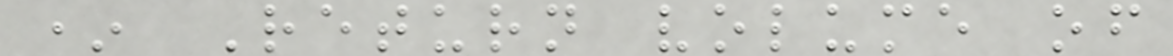* Return volume of
